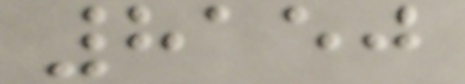8150
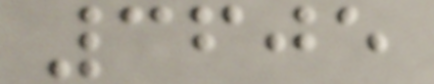3605
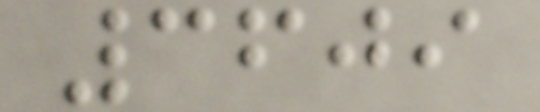3609
